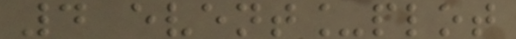4 event_plot
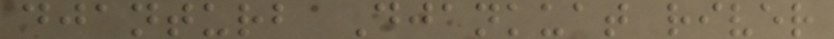djanturb Djankuat river
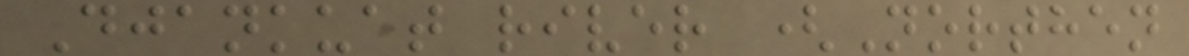Djankuat river (Northen
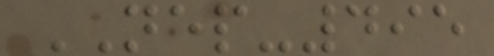NEP-495
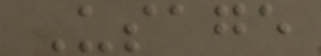Usage
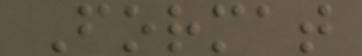Format
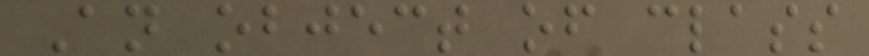An object of class
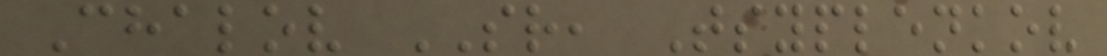Chalov SR, Tsyplenkov
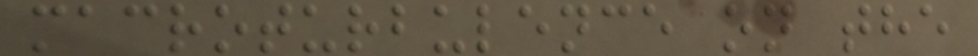macroturbulence on the
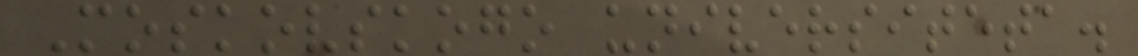Moskovskogo universiteta.
